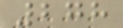278
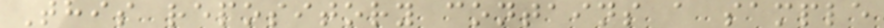This repository contains a sample
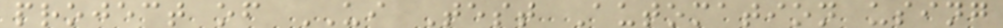project of UI Test Automation using
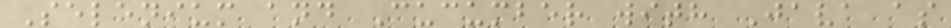Selenium and Cucumber with Java as
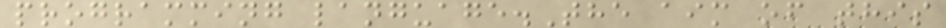programming language.The aim of this
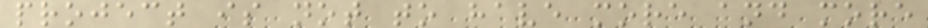project is not to have more and more
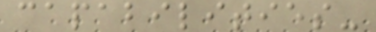capabilities-
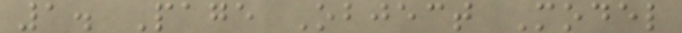1. Page Object Model
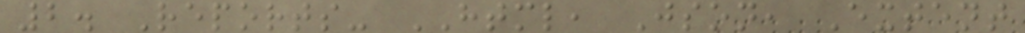2. Reports- HTML, Json, Extent
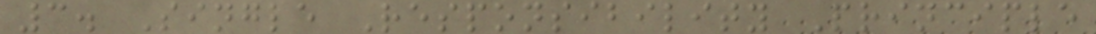3. Single Responsibility Principle
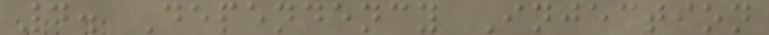4. Dependency Injection
